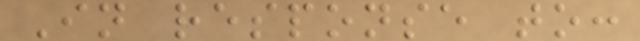In response to:
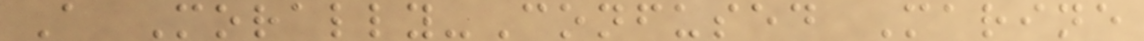A Morally-Confused Marine
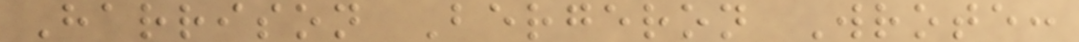Harrison Bergeron Wrote:
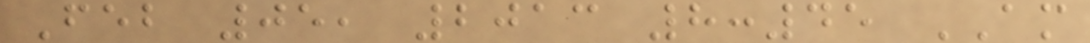Feb 05, 2013 8:45 AM
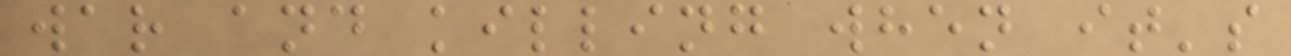war and killing when it's
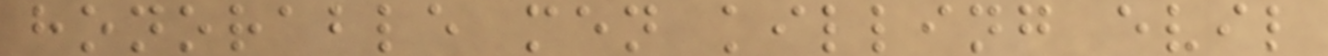honorable men killing evil
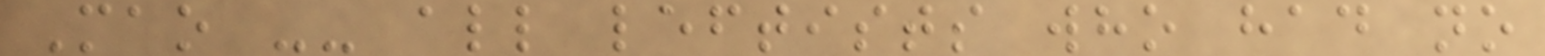Mao -- all leftists who had no
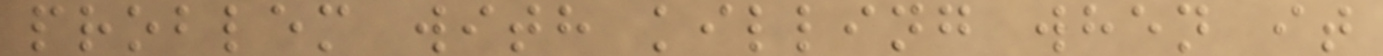problem with killing when it
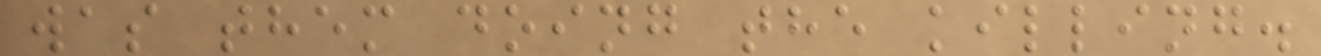was them doing the killing.
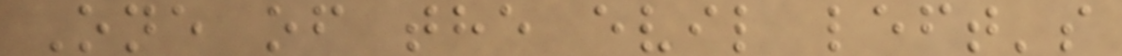One of the evil left's
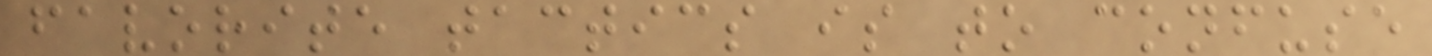favorite tactics is to confuse
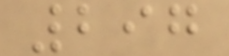297
